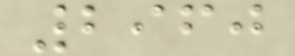2960
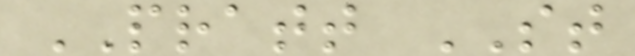PRATT ST
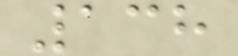138
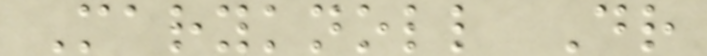Maryknoll Dr
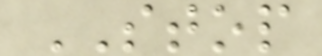STOP
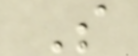S
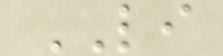LI
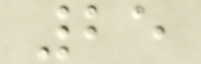25
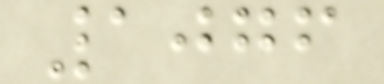1076
